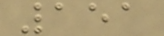151
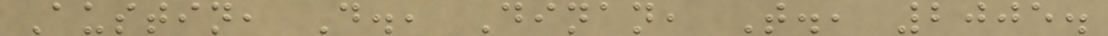Austin, D., Dinan, T., 2005.
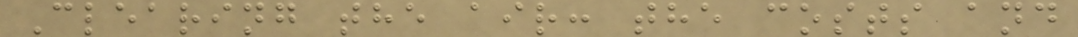Clearing the air: the costs and
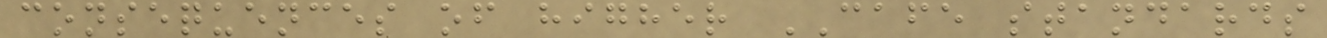consequences of higher CAFE standards
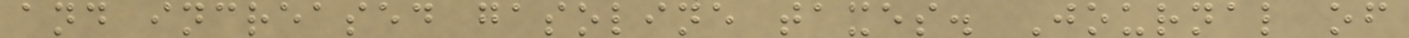and increased gasoline taxes. Journal of
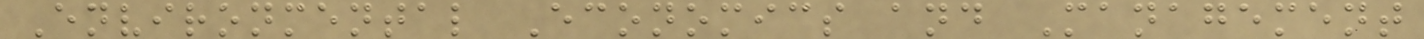Environmental Economics and Management
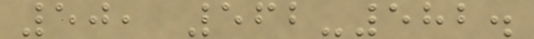50, 562-582.
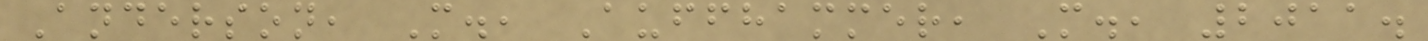Anderson, M., Auffhammer, M., 2011.
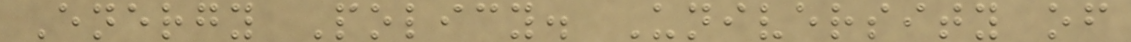Energy Policy. University of
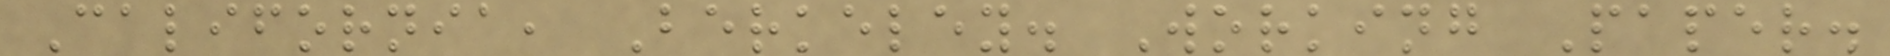California, Berkeley. Working Paper.
